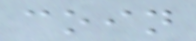coin
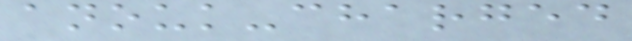anouk-charged
